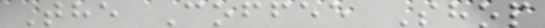The Coffee Shop
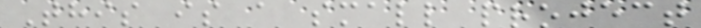This is a small project
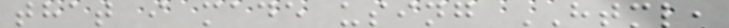that i made using HTML,
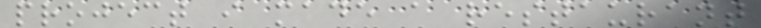project i made a restaurant
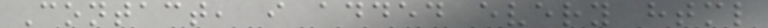Contact, i added every html
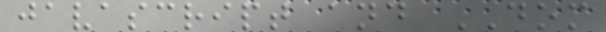javascript and DOM
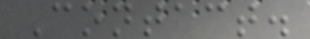Contact.
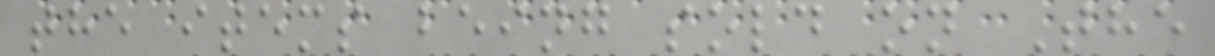the items being sold on The
